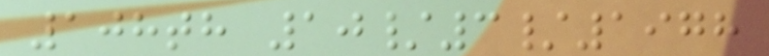108th 10/3/1978
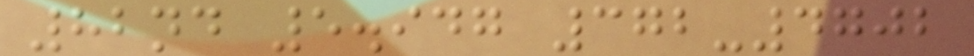82nd 5.947 372-4702
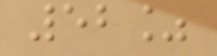52%
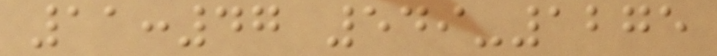11:47 549-1275
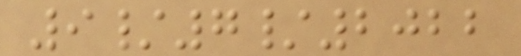9/7/2022
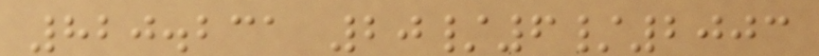820.231 20/6/2003
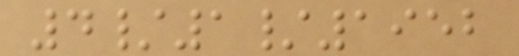4/1/1952
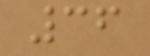36
